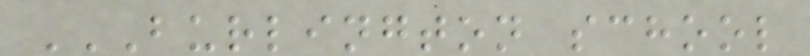BURLINGTON SCHOOL
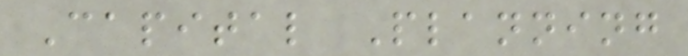Capital Planning
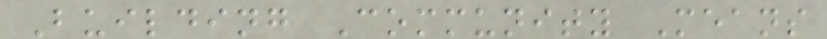Building Community Means
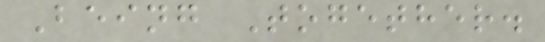Being Together.
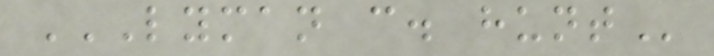LYMAN C. HUNT
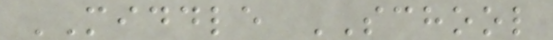MIDDLE SCHOOL
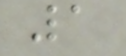1
